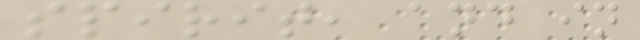spirit, and in
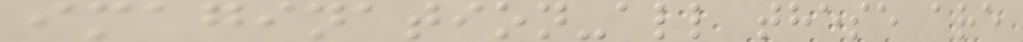imagination-all these are
